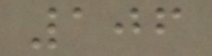106
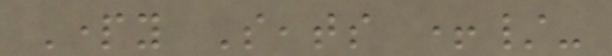Party Seats +/-
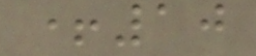+10
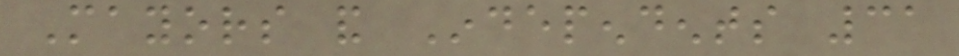Mayors and Independents 31
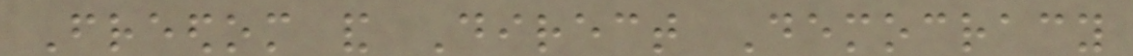Freedom and Direct Democracy
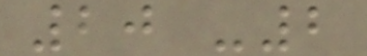20 -2
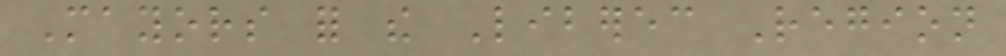Mayors for the Liberec Region
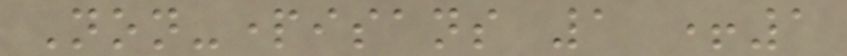Non-partisans 1 +1
